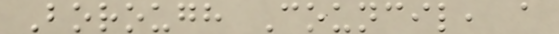Borough Council, a
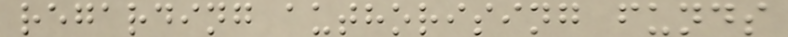regarding authorising funds
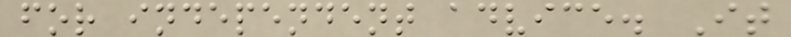for independent advice. It
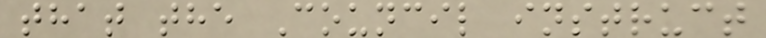that the Council instruct
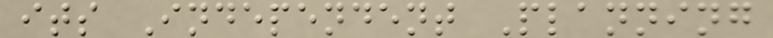its Independent Planning
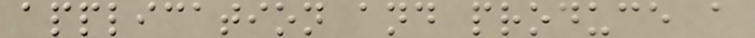application and produce a
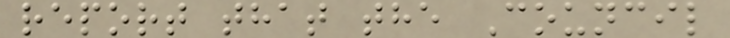report that the Council
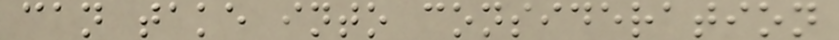can take into consideration
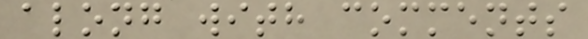along with comments
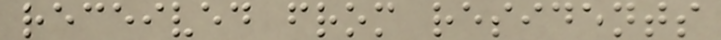received from residents
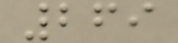269
